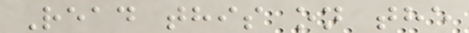Read this on the
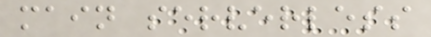main serverless
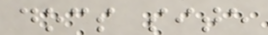docs site
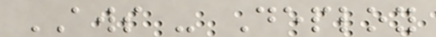AWS - Deploy
